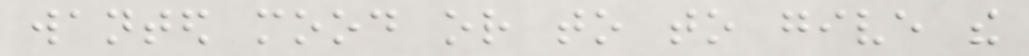wanted mood or to to give the
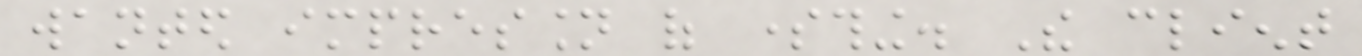wanted impression of something. The client
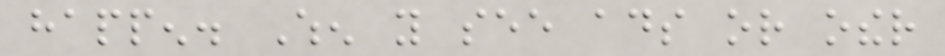happen. When you see ads or other
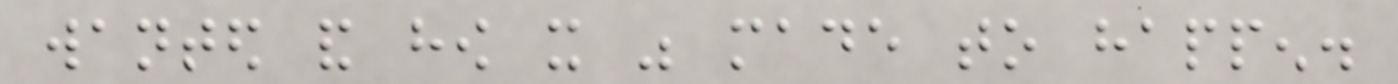wanted and how it was made to happen.
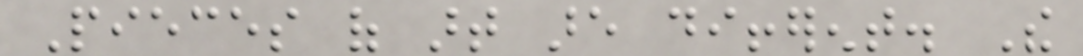Pieces of art are different. The
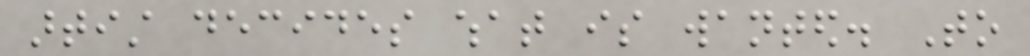artist decides what is wanted. To
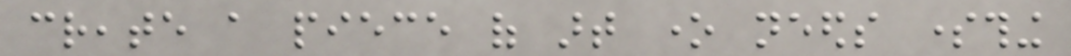create a piece of art one needs something
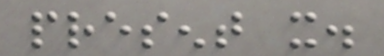present it.
